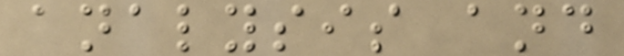analysis and
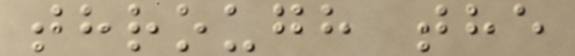through the
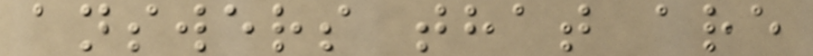answers that are
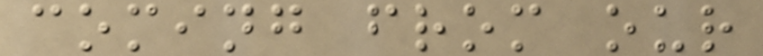coming from our
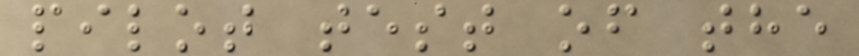pilot test of the
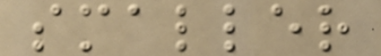smaller
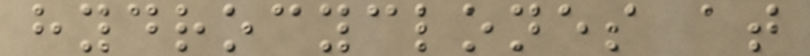hydrocyclones at
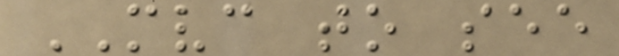MVC to see
